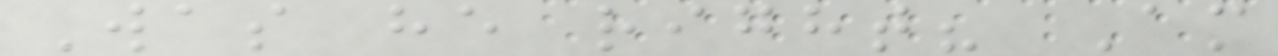Was he right? Am
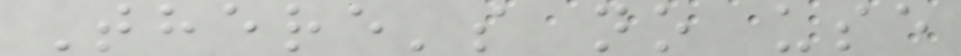There's no use
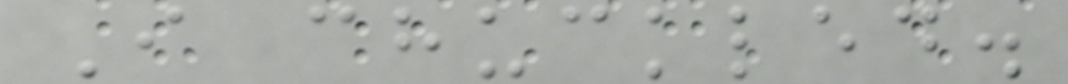I chuckled.
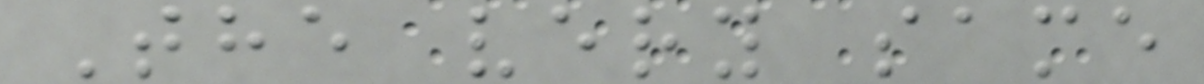The very same
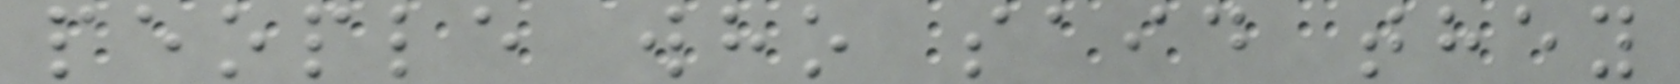people who said they
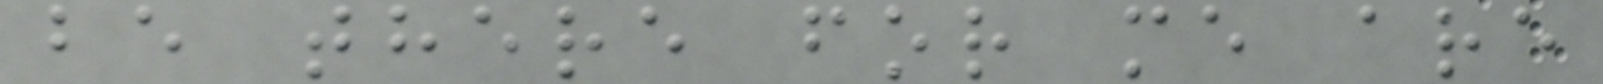be there for me are
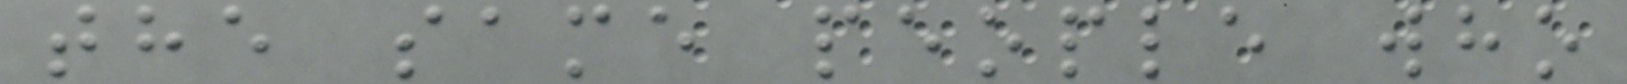the same people who
